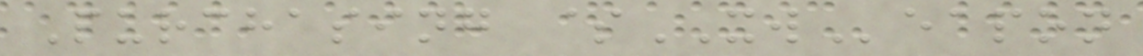Purchasing $XWeapon
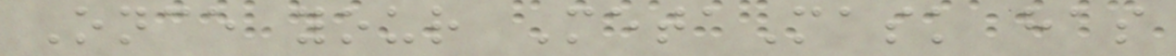Once your MetaMask has
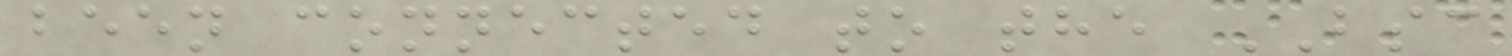been connected to the BSC
